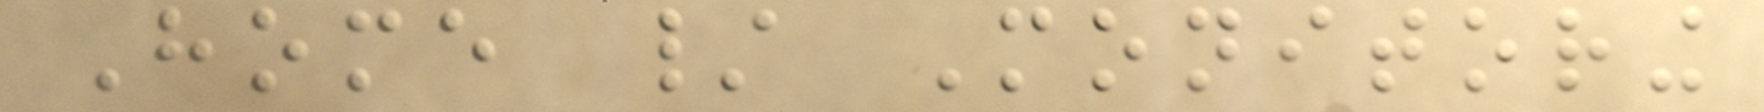Home / Monitoring
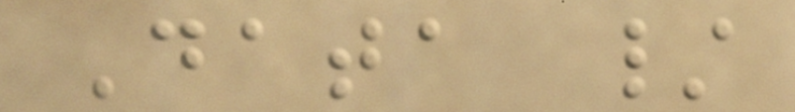Data /
